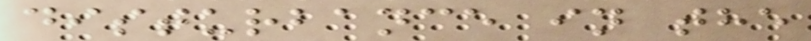disturbance in the
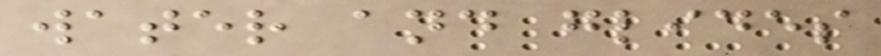water and glides
